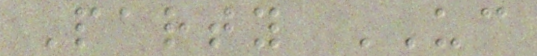Party UC
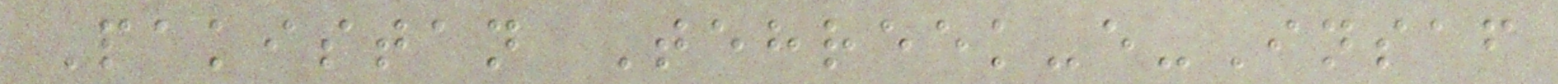Pakistan Tehreek-e-Insaf
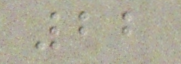22
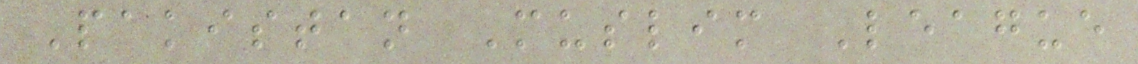Pakistan Muslim League
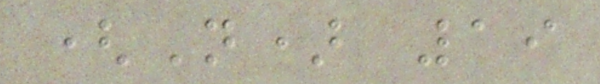(N) 19
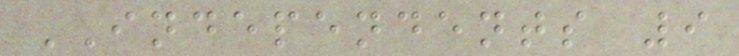INDEPENDENTS 9
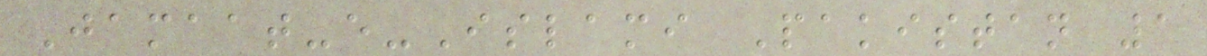Jamaat-e-Islami Pakistan 1
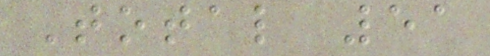Total 51
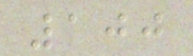100
